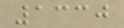1330
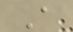A
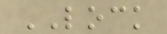LOCK
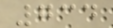734
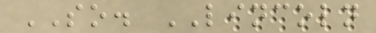SO. LINCOLN
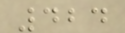424
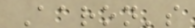Aaron's
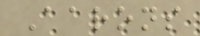Aarons
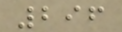296
